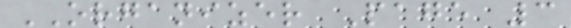ORGANIZER Page 3
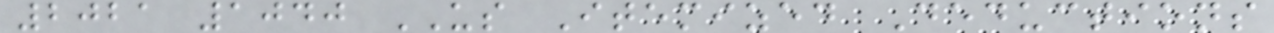2021 1040 US Itemized Deductions
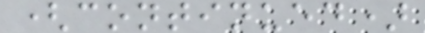(continued)
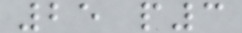25 p3
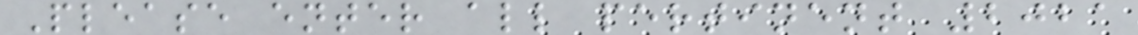Please enter all pertinent 2021
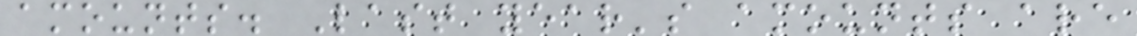amounts. Last year's amounts are
